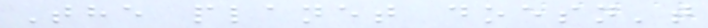The planet doesn't
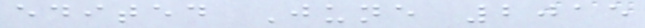edited June 2015
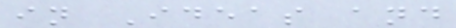in Ideas and
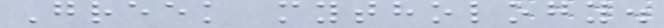Greek mythology.
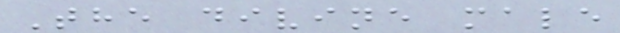The divine male
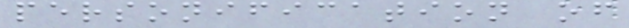personification of
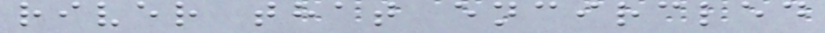river that encircled
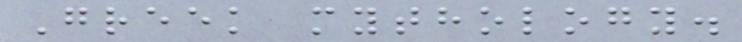Greek mythology.
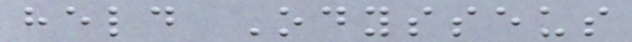held Odysseus
